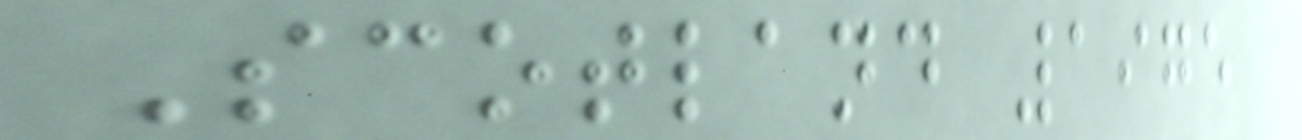Scotland 1975
